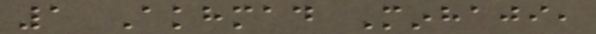1 Akhmad Minhaji,
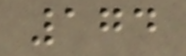174
